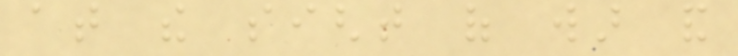at the sight of war and
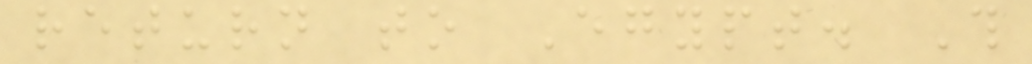return to Egypt. This
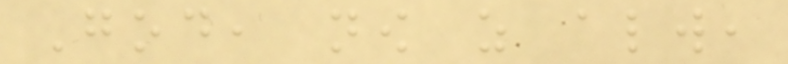God, now as always,
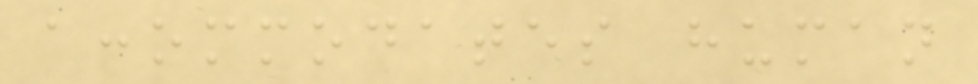accommodates human
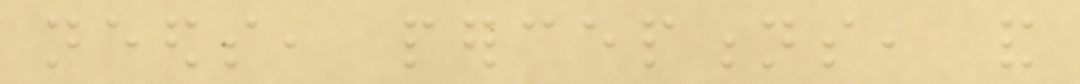needs, perceptions, and
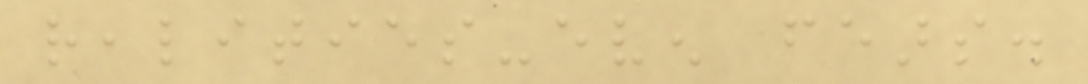realities-even fears.
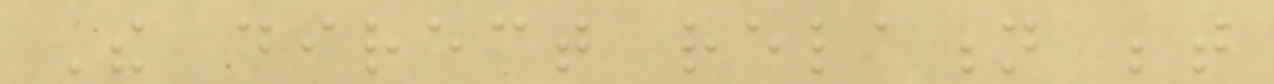The direct relation between
